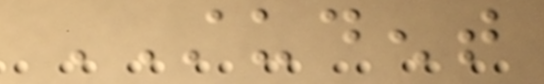STUDENT
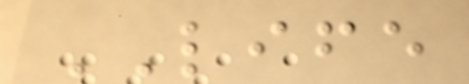LIFE
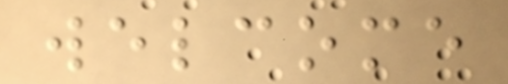welcome
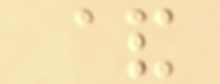&
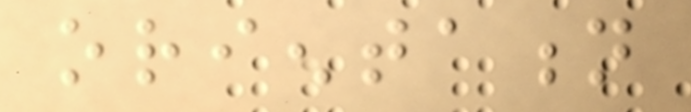orientation
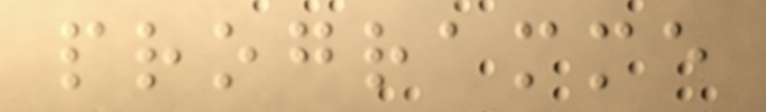programme
